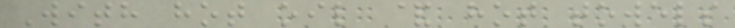With hot oil & hot towels
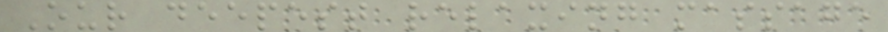Our deepest relaxing massage
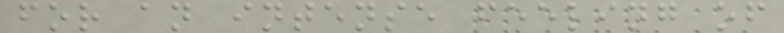for an intense feeling of
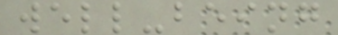well-being
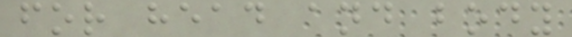for head and body
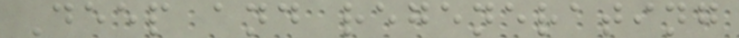Deep and regenerating
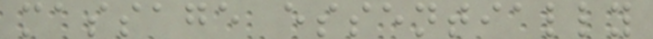massage essentially
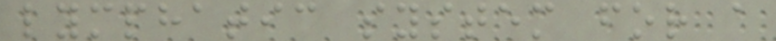lymphatic system for a
